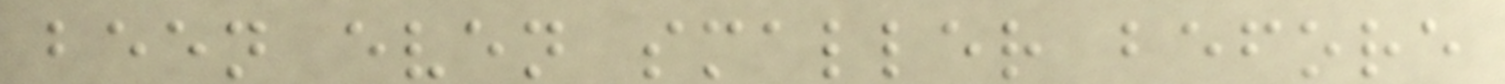been even smaller before
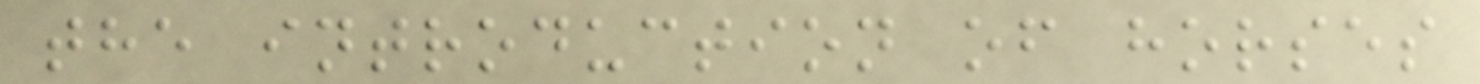the introduction of horses
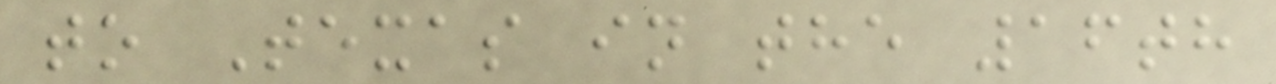to Texas in the 16th
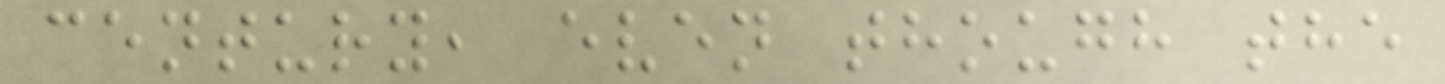century, even though the
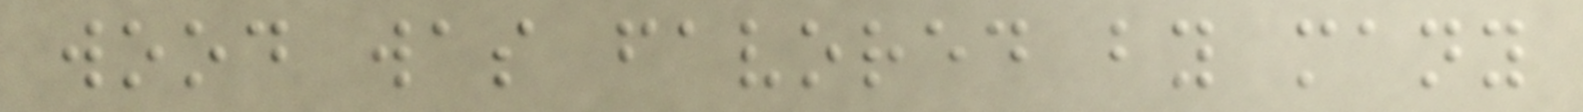wood was favored by many
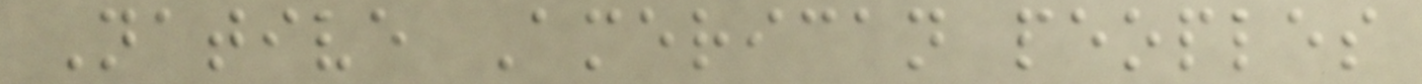Native American peoples
